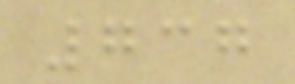737
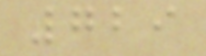729
